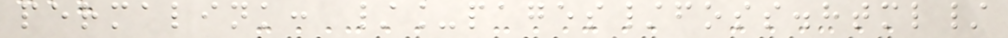permalink: /_pages/foss.html/
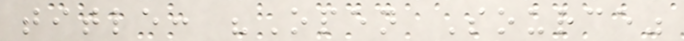title: "Open Source"
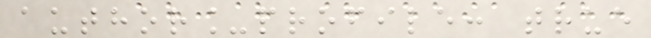author_profile: true
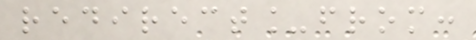redirect_from:
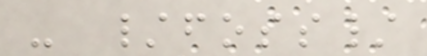- /foss/
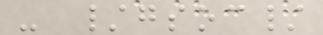- /gsoc/
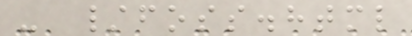- /foss.html
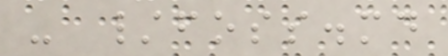- /foss.md
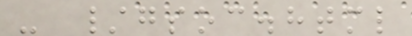- /gsoc.html
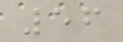56
